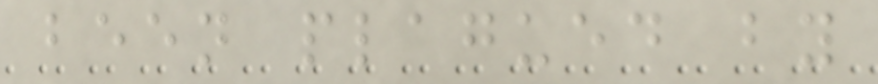been plagued by
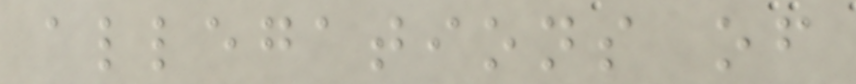allegations of
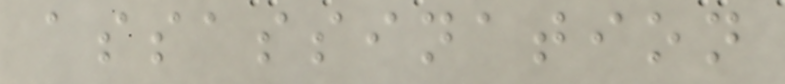assassination
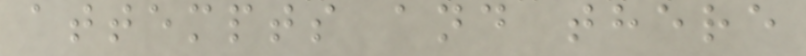attempts and there
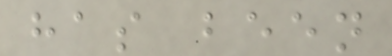has been
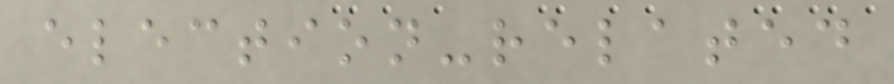election-related
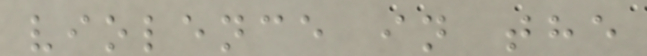violence in the
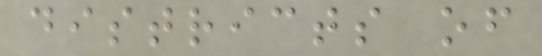districts of
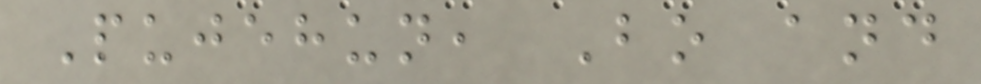Pujehun, Bo and
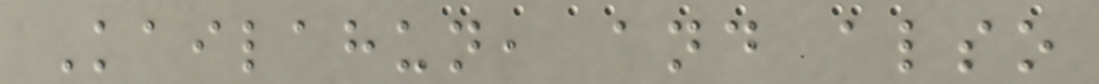Kailahun, and also
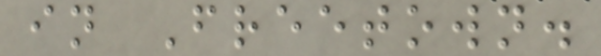in Freetown.
